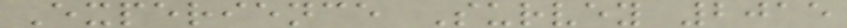Experience Survey 2015
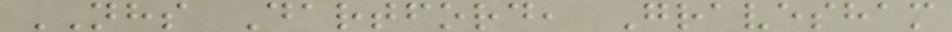NHS Dartford, Gravesham
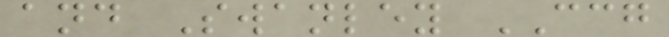and Swanley CCG
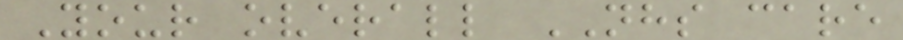Your overall NHS care
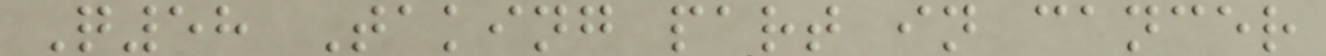Q58 Taking part in cancer
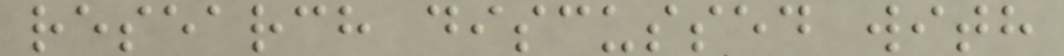research discussed with
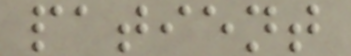patient
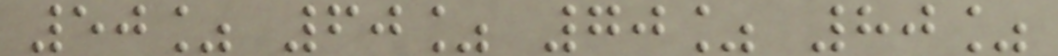50% 60% 70% 80%
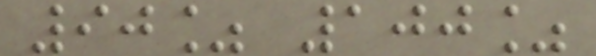90% 100%
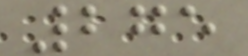275
